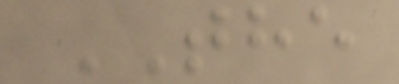THE
